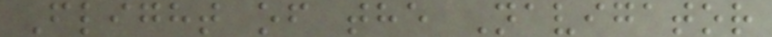Flight of the Navigator
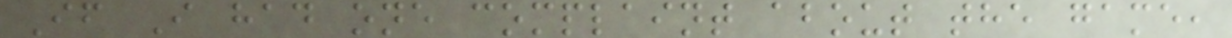If I had one complaint about the game,
